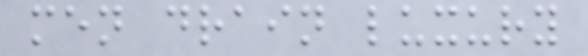men drain luxury
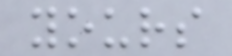yours
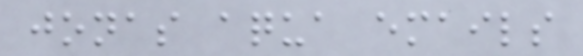jonas aqua emails
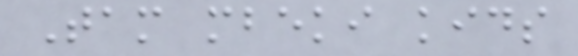Tam mbeki kids
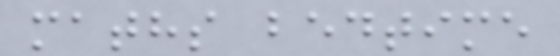maths bedtime
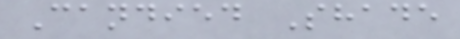Candied Shade
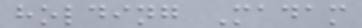holding Madam
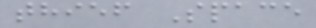thief Space
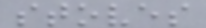stoves
